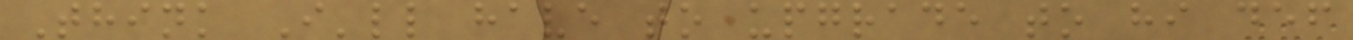Think I'll have to upgrade to hi def
